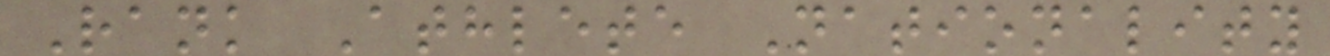Rank Athlete Nationality
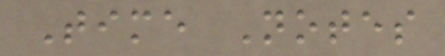Time Notes
